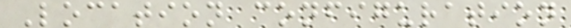Location configuration
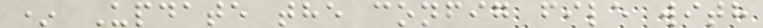* Update the config file with
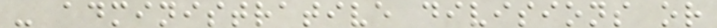- administrative divisions or
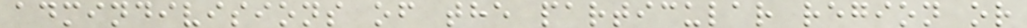admindivisions of the particular region or
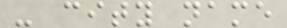- city name
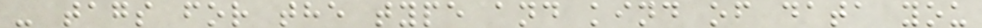- tags for the type and kind of data you
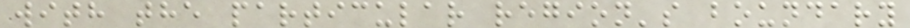with the particular region's boundary
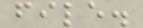file.
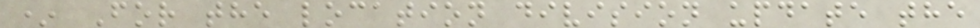* For the location division update the
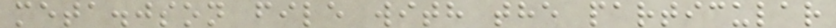meta.json file with the particular
